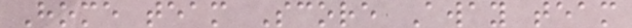Home team Score Away team
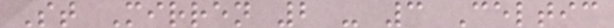St Mirren 2 - 3 Celtic
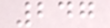247
